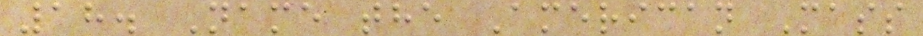18. Name the American Mass
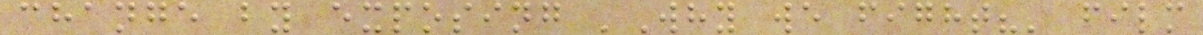change by exposing 'Why we fight?' film
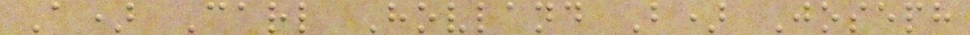A) Carl Hovland B) Joseph
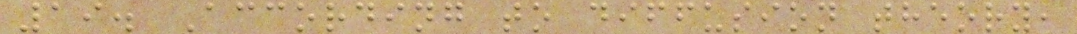19. According to diffusion theory,
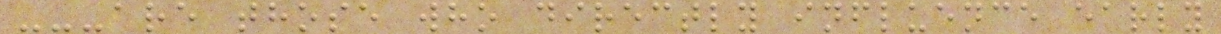---are those who directly influence early
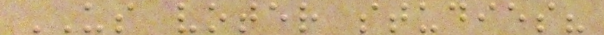US voter studies?
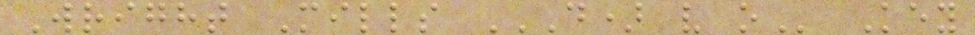Wright Mills D) V O Key
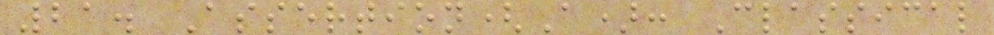21. Assertion(A): Classical
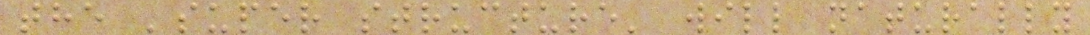the 'super structure' will naturally
